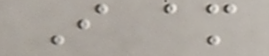I am
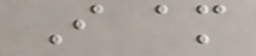I am
